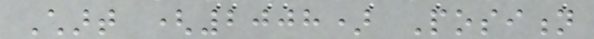Chart (2008) Position
